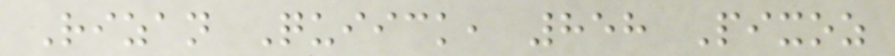Rizan Quiick, 858 Pixoz
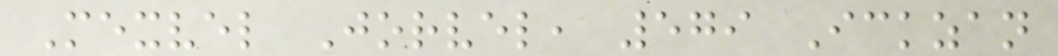Mexvel Jorvel, 579 Ickzan
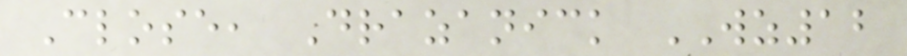Close, Drazanick WZ12
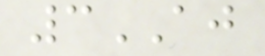3AJ
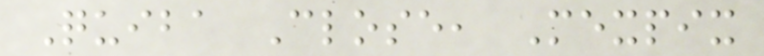Quiba Close, Mexpix
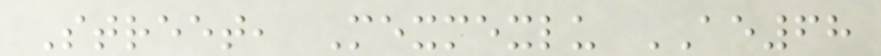Street, Mexmexlu AE68
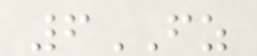6FZ
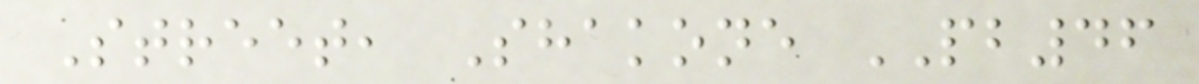Street, Shakone PB46
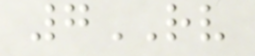7RV
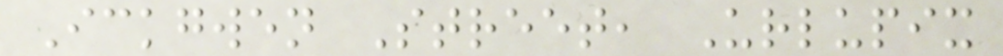Ickgwen Street, Urlupix
